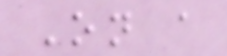On a
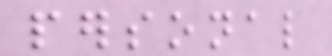personal
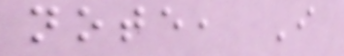note, I
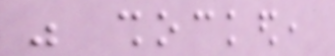was shocked,
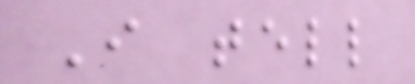I tell
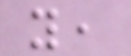you,
